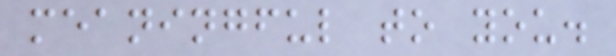meaningful to you.
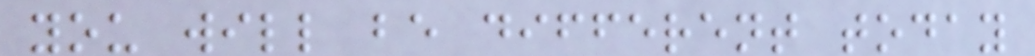you will be different today
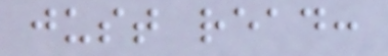just read:
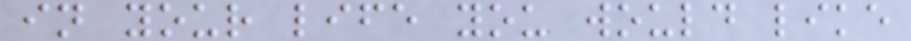in your life you would like
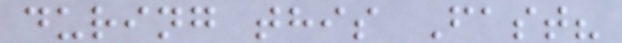during this Fast?
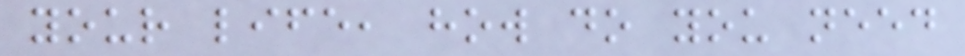your life, how do you need
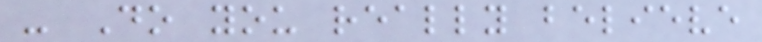- Do you really believe
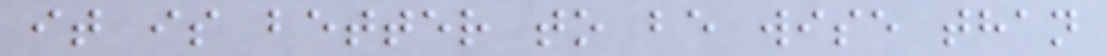it is better to be wise than
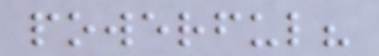powerful?
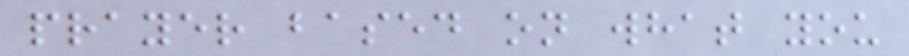prayer based on what you
